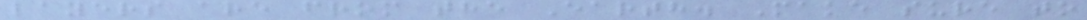layers are from the Earth. Make sure to
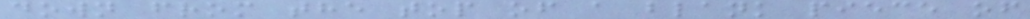down from the top of a blank piece of
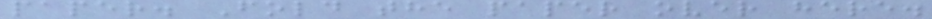paper. Fold the paper over here.
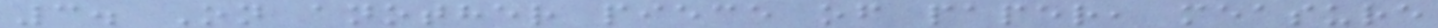3. On another piece of paper, measure
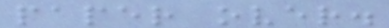paper over.
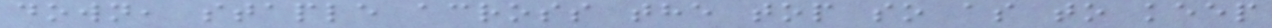down, staple across the top so as to keep
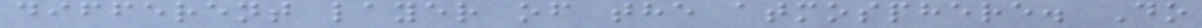different layer of the atmosphere. Do
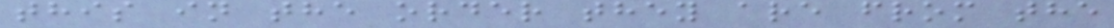this in the order they are from the
